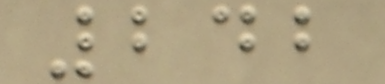242
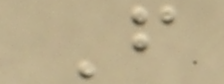F
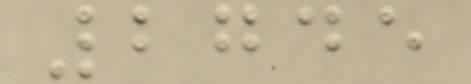2745
